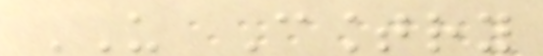US Country
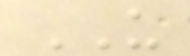US
